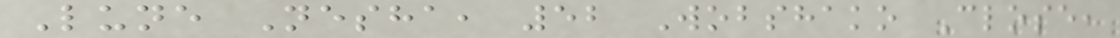Lune Nesha, 52 Wobshako Close,
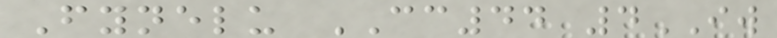Fynelu CC44 4IW
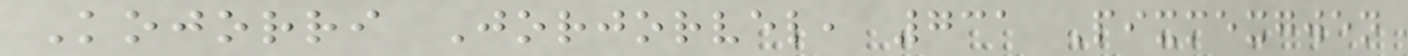Kojorri Jorjorvel, 731 Pixmexgwen
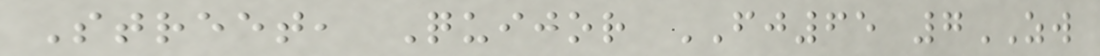Street, Quijor FJ65 7ZW
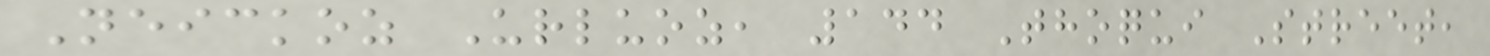Neickoz Urluoz, 144 Thoqui Street,
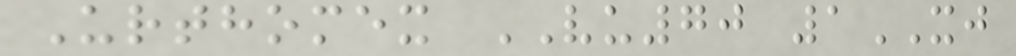Urthomex VU70 1XJ
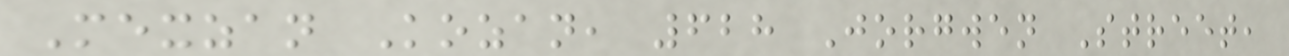Mexzan Kozan, 628 Jorgwen Street,
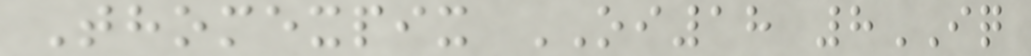Thomexpix OI18 8IQ
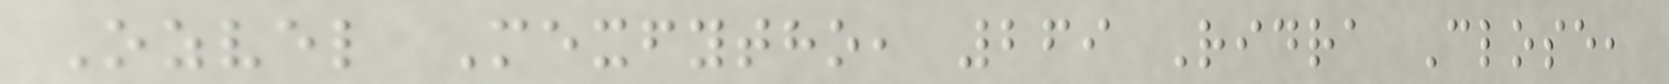Ozvel Mexfytho, 269 Ridra Close,
